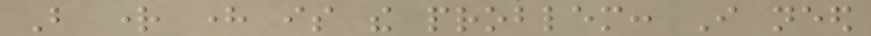But right here is the problem: I need
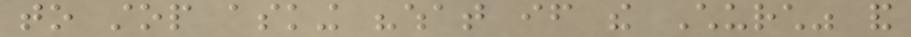to stop asking "what if the Church" and
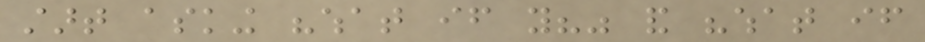start asking "what if you?" and "what if
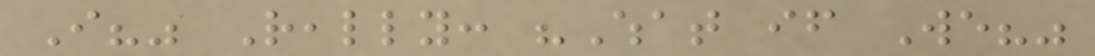I?" Really: "What if We?"
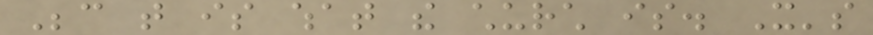Because that is what the church is. It's
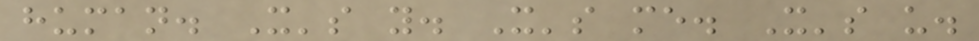human. It's you. It's me. It's us.
